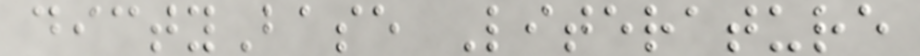dictyBase Literature
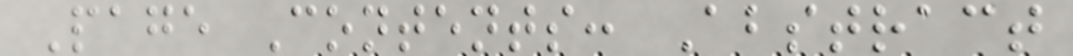Page Contents: Abstract
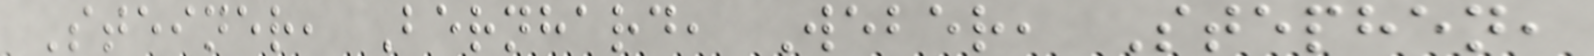Steiner, Bernhard, Weber, Stephen,
